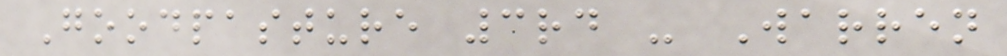Goodpasture 3rd - Warren
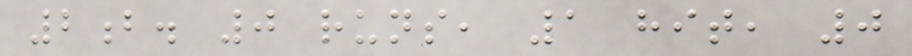2b. 0 runs, 1 hit, 0
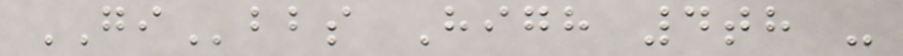GIbbs High 4th -
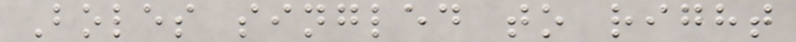Boles singled to right
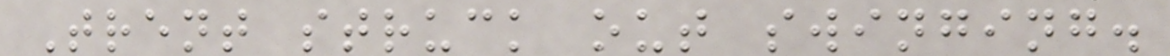Trent struck out swinging.
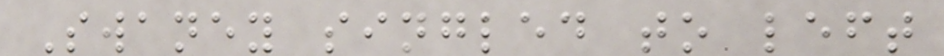Swaney singled to left
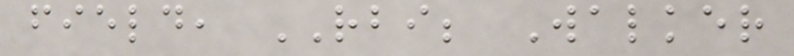field, RBI; Walker
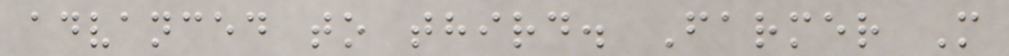advanced to third. Farmer M
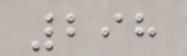298
